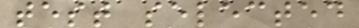test selected
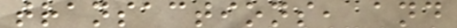transactions, and
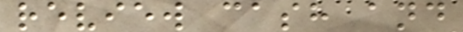review cash and
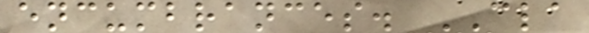encumbrances. CLA
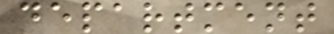department
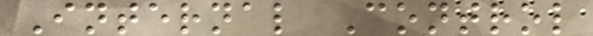Internal Control
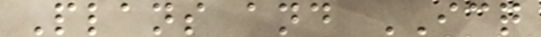Plans and ICQ
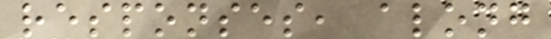responses, along
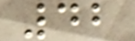42
